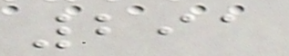291
